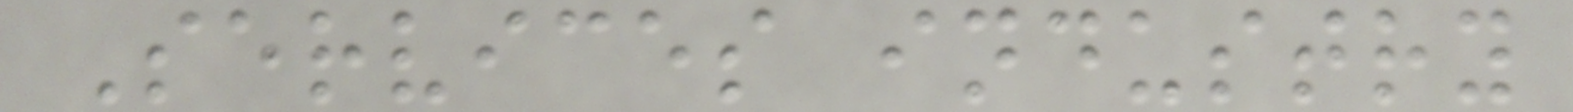Services industry
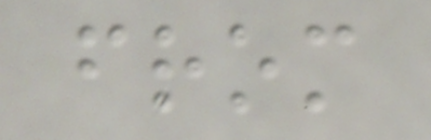from
